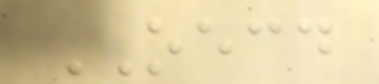OECD
